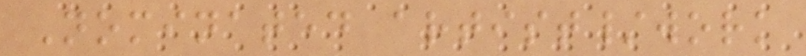Nominated artist/work
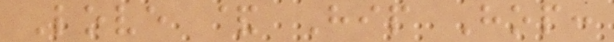Love & Hip Hop:
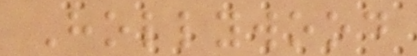Hollywood
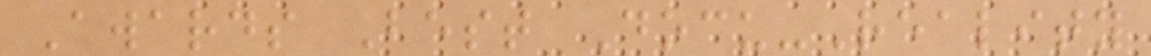Awards Best Docu-Reality
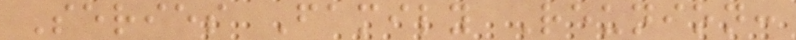Series Family Reunion:
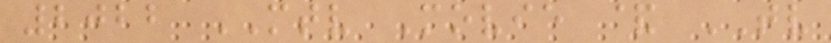2022 MTV Movie & TV
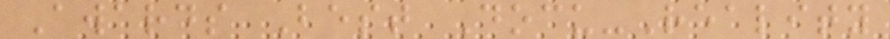Awards Best Docu-Reality
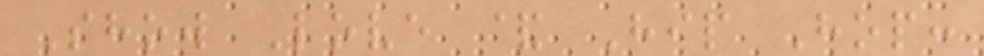Show Love & Hip Hop:
